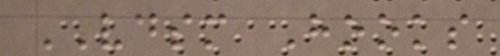VDSM Hooks
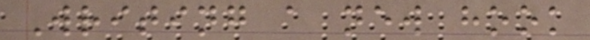Writing a new hook
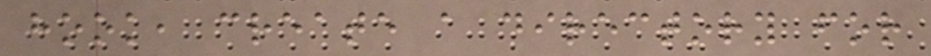hook, create a directory for
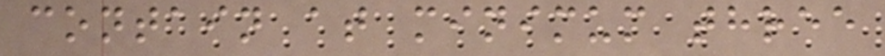contain at minimum three
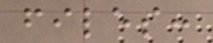files:
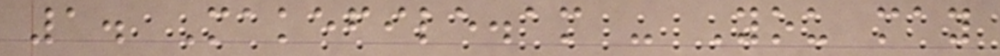1. Makefile.am - You may
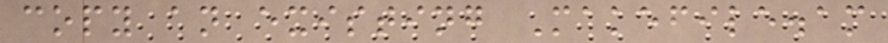copy an existing Makefile.am
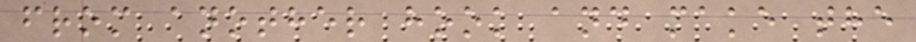from another hook and make the
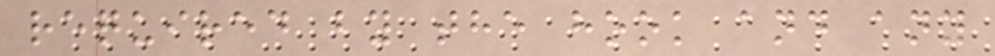required by the hook and any
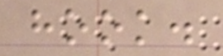hook.
